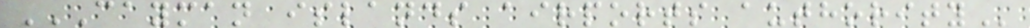CAYMAN ISLANDS AIRPORTS AUTHORITY
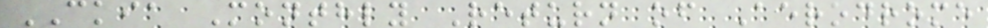CKIA Monthly Return of Aerodrome
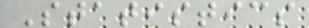Statistics
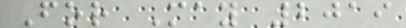For May 2019
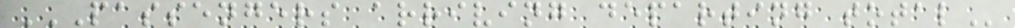PASSENGERS ARRIVING DEPARTING TOTAL
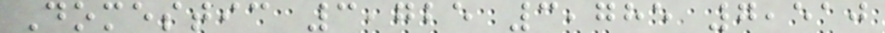Domestic 3,725 3,785 7,510
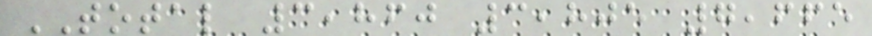TOTAL 3,860 3,805 7,665
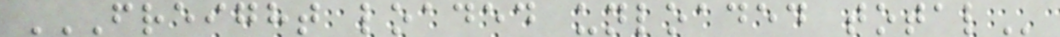FREIGHT LOADED UNLOADED TOTAL
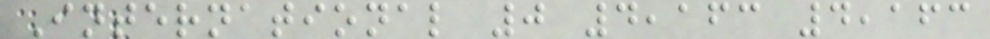International 0 4,163 4,163
